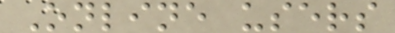Online users
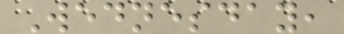Wednesday,
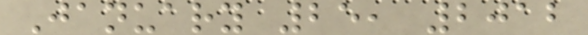January 25, 2012
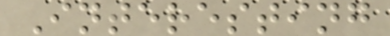Interesting
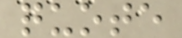quote
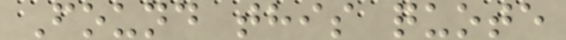Found this quote
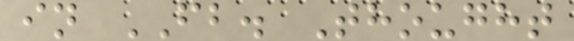in FB. Thought
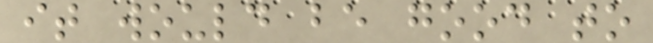it would be good to
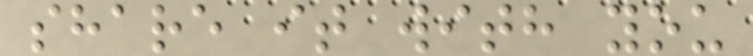share it with you
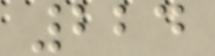224
